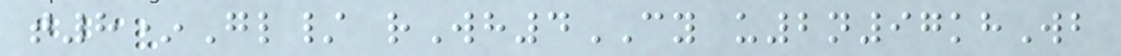t8*Gl/ rWh4CY u2n97khWb
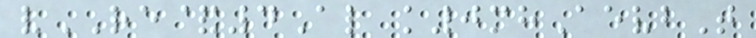vRE&4Al k0mhAevbT
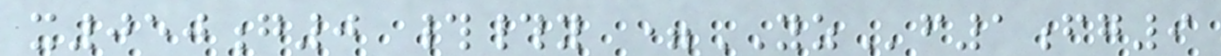x050g0 ##y =YZf1fg9
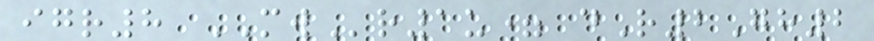igr8 MWr1u= dR2Gh2
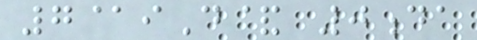7@iD& 0da
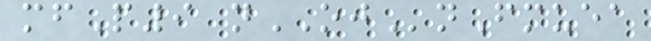mfP9 nOJnFmuea
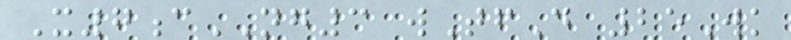X7cNG3 wTfD 25Wk
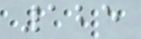125
